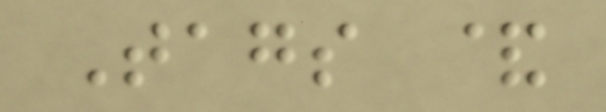Tags &
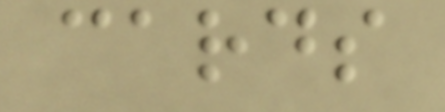cards
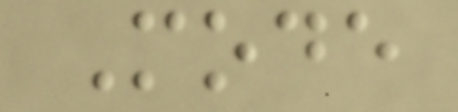Mode
